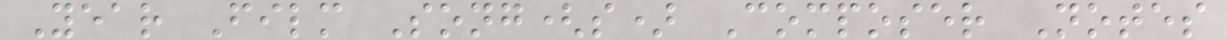Year Film Song(s) Composer Notes
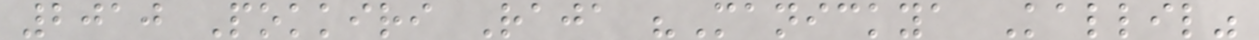2010 Pokkiri Raja "Manickya Kallil"
